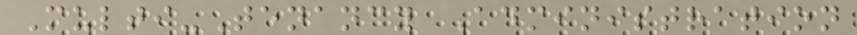Multi-Tenancy Administration
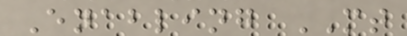Enabling MT
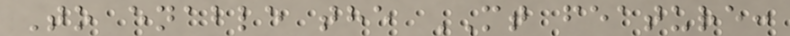To enable the MT feature:
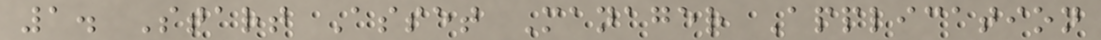1. Start Asset Manager Application
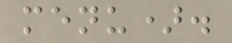menu).
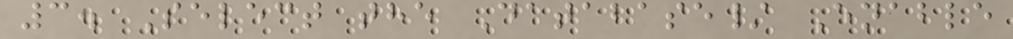3. Select the Database/ Enable
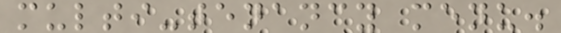multi-tenancy menu.
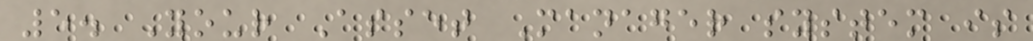5. Your Asset Manager system is
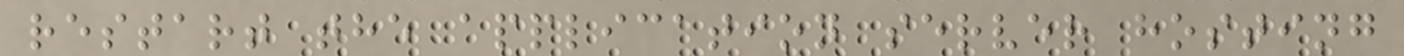restart the application server hosting
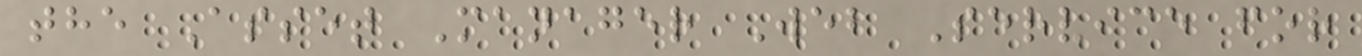the Asset Manager Web Service for
